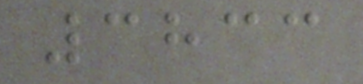3833
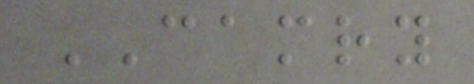CAMRY
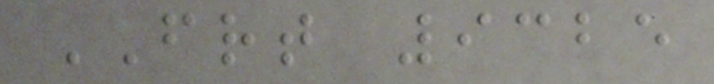FRT 9325
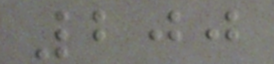200
